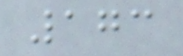173
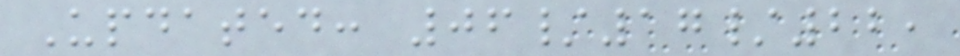Updated: 06/17/22,
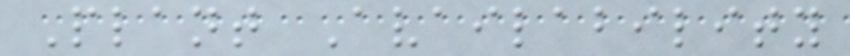Plant Availability
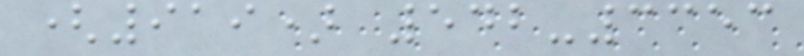(919) 542-3353
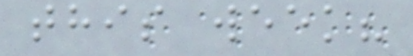this week?
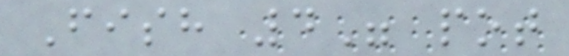Fish 4" pot
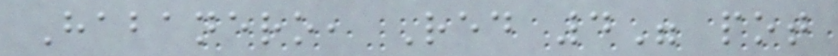Habanero, Red 4" pot
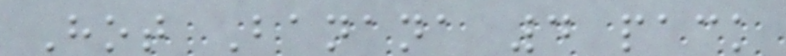Hot Banana 4 pack
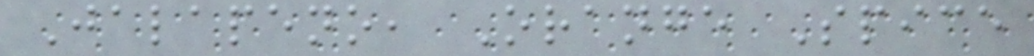Jalapeno, Orange Spice
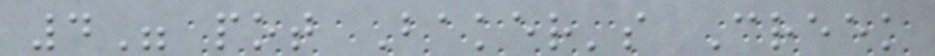4" pot Baker's Creek
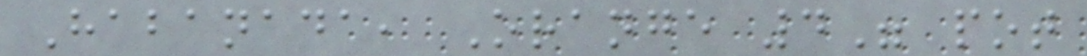Habanada, Orange 4" pot
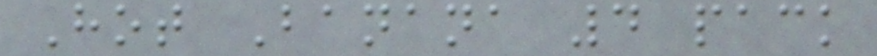Hot Banana 4 pack
